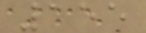155
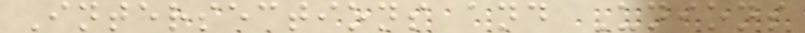Intersections and Unions
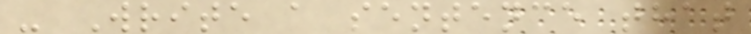- Write a sentence that
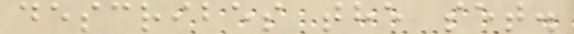describes the set.
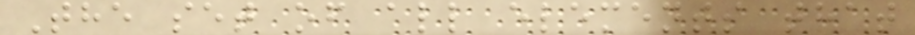The set of all elements that
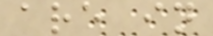are in
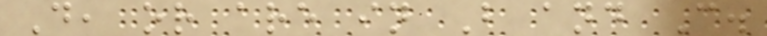D, or are in B and C.
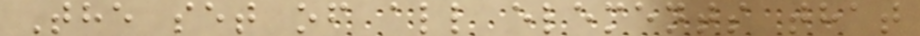The set of all elements that
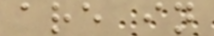are in
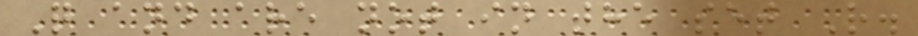Q and are not in the set R.
